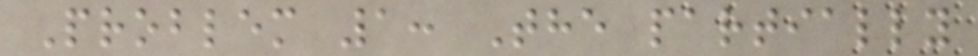Problem 1: The partially
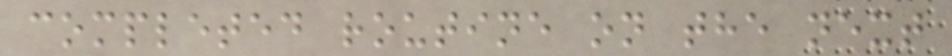completed routine on the next
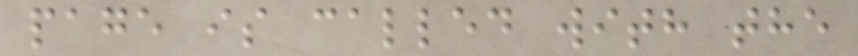page is called with the
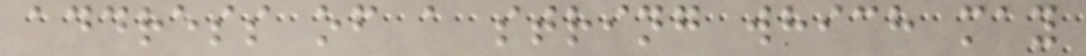address of a string which may
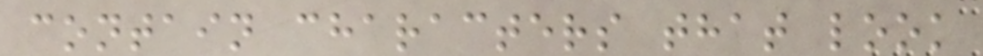contain characters that look
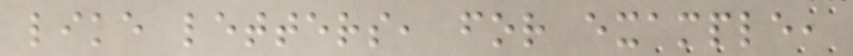like letters, for example,
